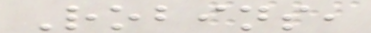Robins,
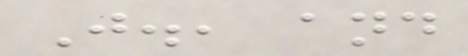J., and
